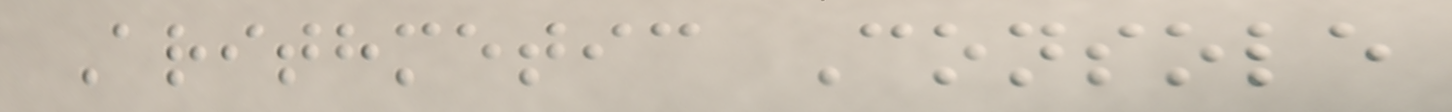Arithmetic Console
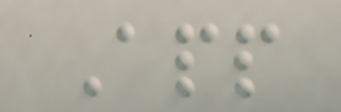App
